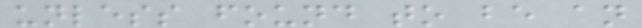unless found to be an
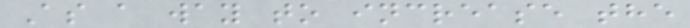As a way to increase the
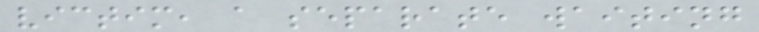victim, a separate waiting
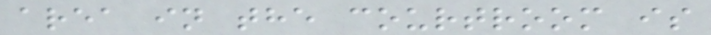area in the courtroom is
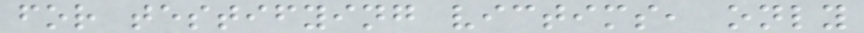for testifying victims, only
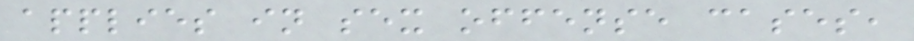applies in sex offense cases,
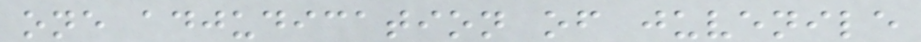one adjudication of juvenile
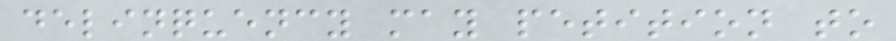delinquency may petition to
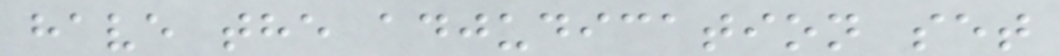have the adjudication set
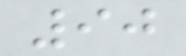90
